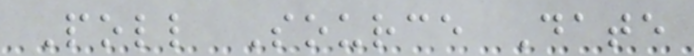Poll Source Date
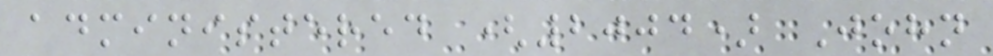administered (2004) John
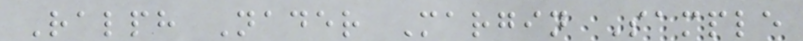Ralph Nader Margin Sample
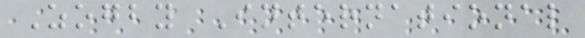Zogby International
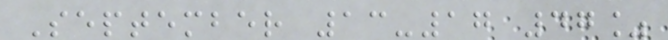September 13-17 47%
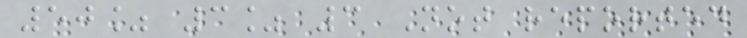50% 3% 3 Not reported
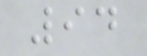94
